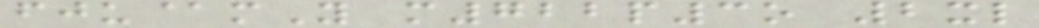fju@mY m722p3o 2xl
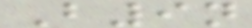B9n
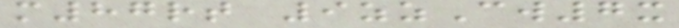m87rt 9zzCw7x
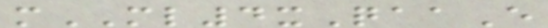mML4xQaaE
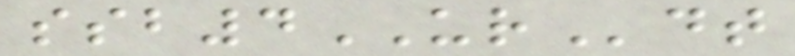ssb4URdt
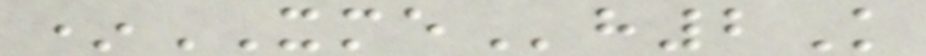*XMEh2K
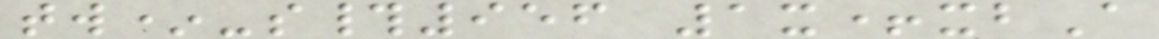tw*-s#956 1x+xbA
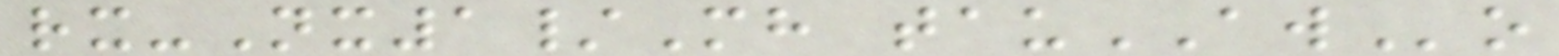rx-Nx1/Mh tauAWo
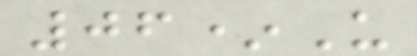06*U
